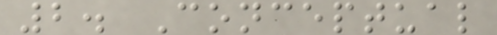2. Conceptual
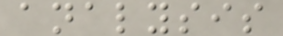analysis
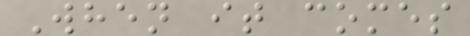When it comes
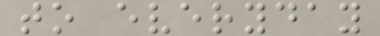to everyday
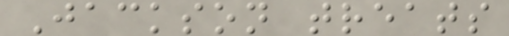Jackson treats
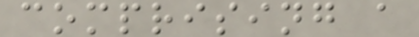comprising a
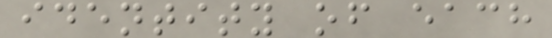identity of each
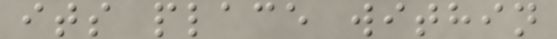its place within
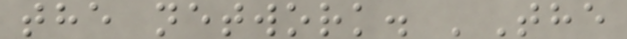the network. 'The
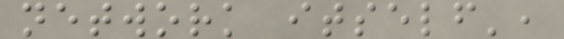network itself',
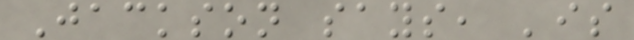Jackson says, 'is
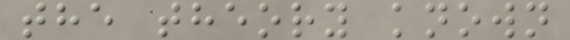the theory known
